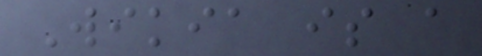Wikia is a
